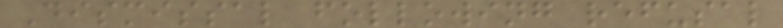Dismissal following refusal
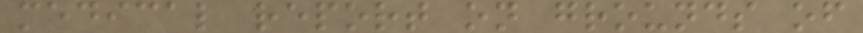medical report on grounds of
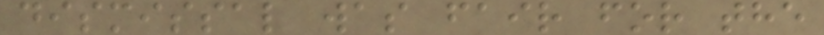dismissal was fair for the
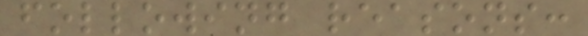following reasons:
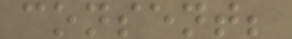consent;
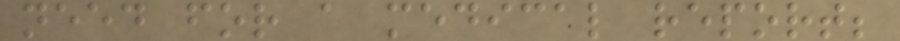need for a medical report;
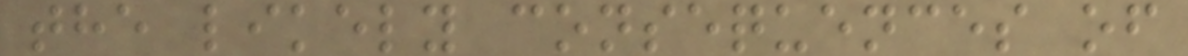the likely consequences of
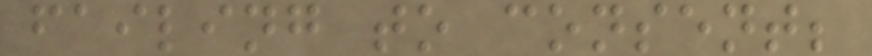failing to consent;
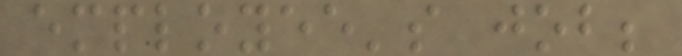employee's job;
